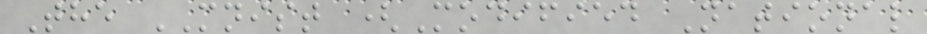The MNIST (Modified National
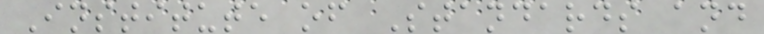Institute of Standards and
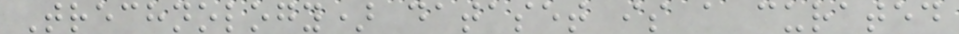Trechnology) dataset is a curated
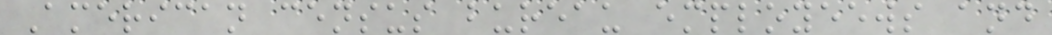American census bureau employeews and
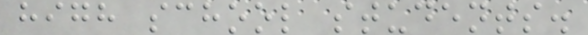high school students.
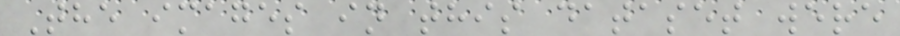The images in this dataset were
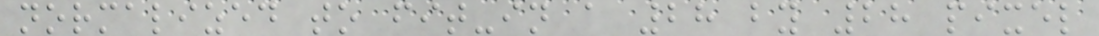normalized to fit-in a 28 by 28 pixel
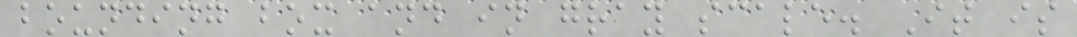bounding box and in gray scale. It is
